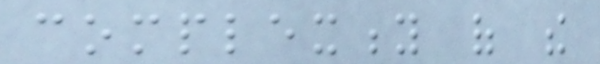complexity of the
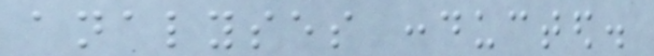analyses conducted.
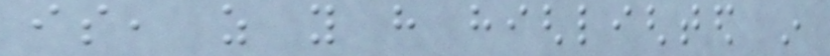is, as you have highlighted in
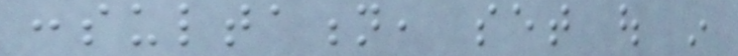consultation, set out in
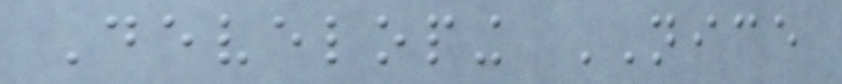Developing NICE
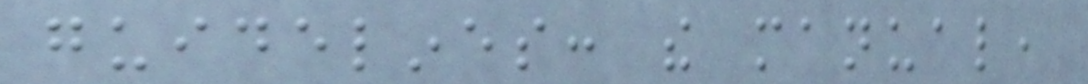guidelines: the manual,
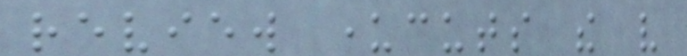review undercuts the very
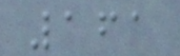161
